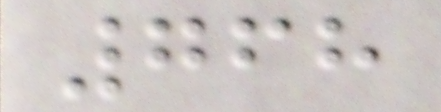768
